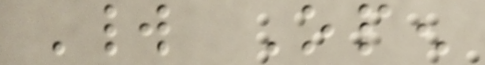World Open
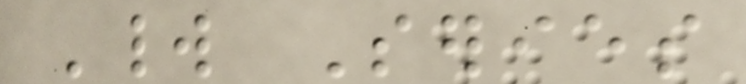World Series
